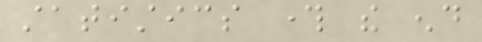statistics through the end
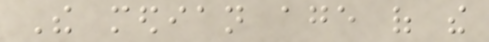The median age of the
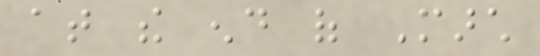at the end of March
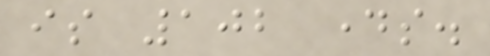is 102 days.
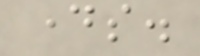days.
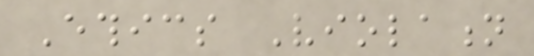Ethics Violation
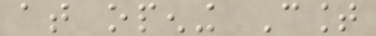at opening Count
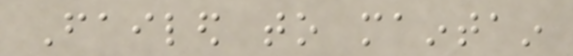Failed to maintain
